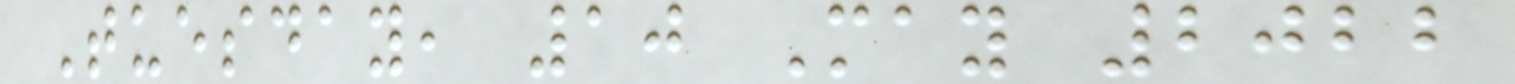Tuesday, 10 May 2022
